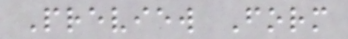Preview Form
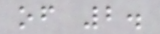of 2.
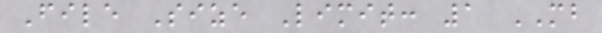File Size Limit: 1 MB
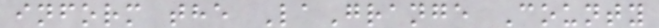inform the LaGrange County
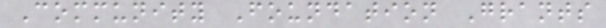Community Foundation Grants
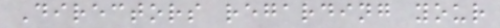Directors regarding your
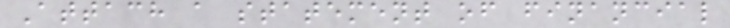Attach a statement of financial
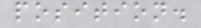position.
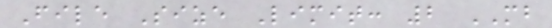File Size Limit: 2 MB
